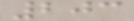203
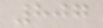807
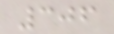306
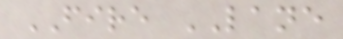FIRE LANE
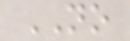NO
